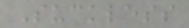Suckless
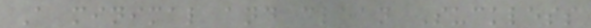A minimal and clean Suckless
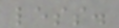less.
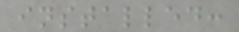installed:
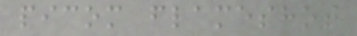picom flameshot
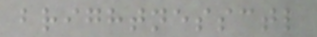brightnessctl
